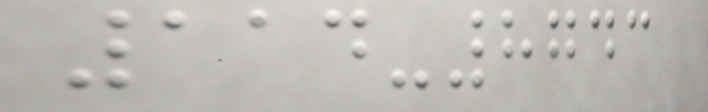114-8743
